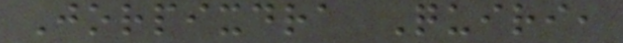Jorpixdra Quiri,
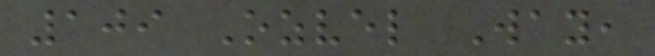109 Ozvel Way,
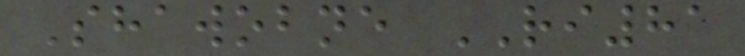Shawobne RI81
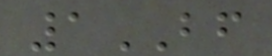1BF
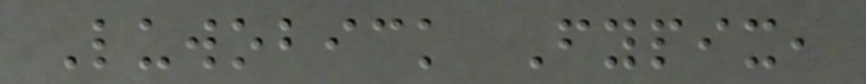Luwobick Fypix,
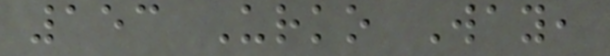153 Urko Way,
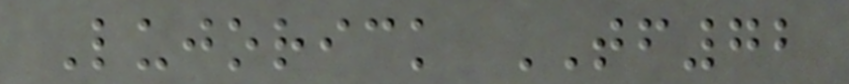Lujorick TF72
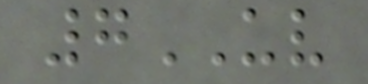7UV
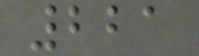221
